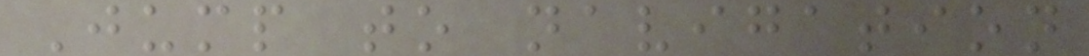Jump to navigation
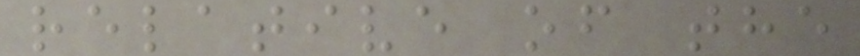relative of the
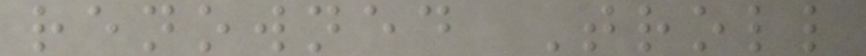renowned Troll
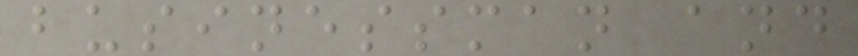businessman and
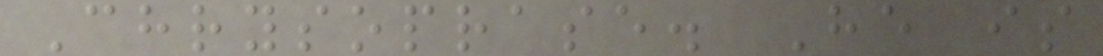Chrysoprase. He is
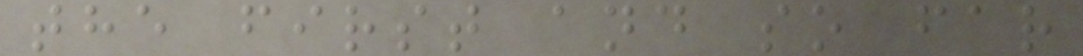the first and so far
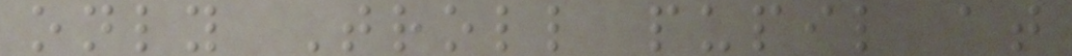only Troll pupil at
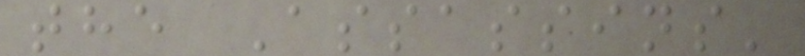the Assassins'
